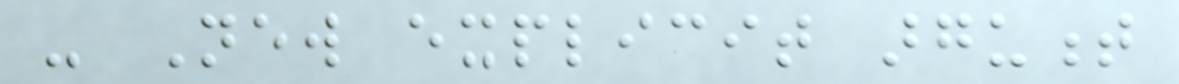- New explicit argument
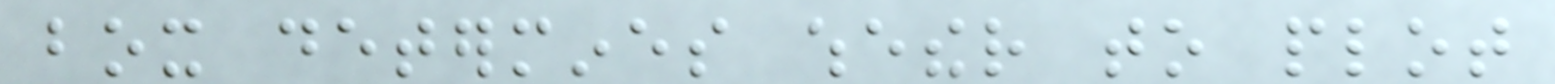box determines whether to plot
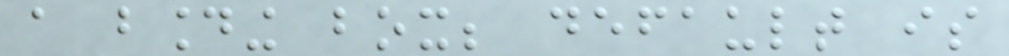a bounding box; default is
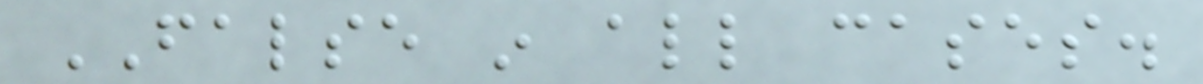FALSE in all cases.
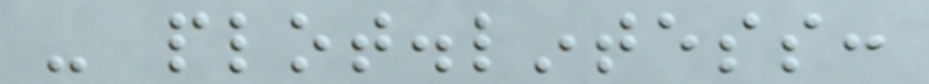- plot.lintess:
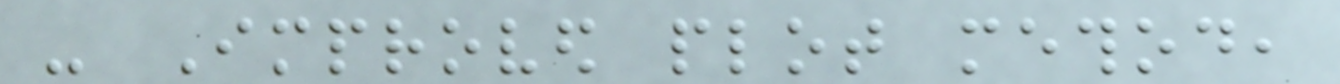- Improved plot method,
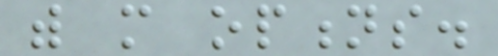with more options.
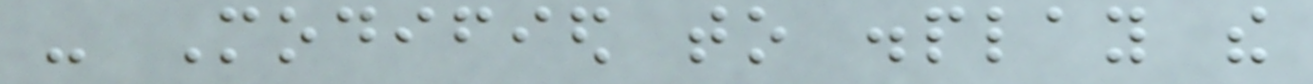- Modified to display the
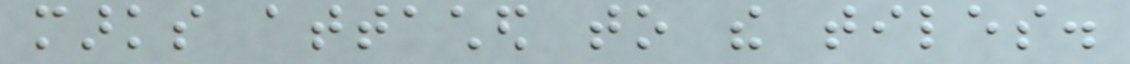marks attached to the tiles.
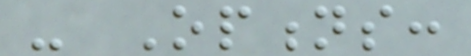- Options:
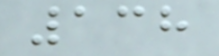138
